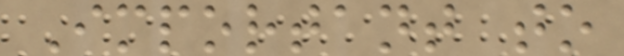Important to
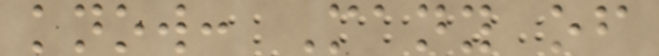know: Many of
